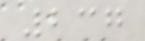237
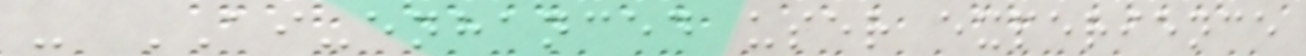- AI-enhanced user experience
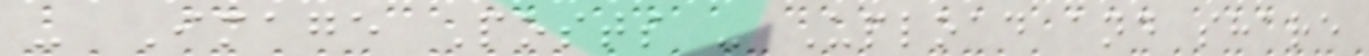- Image Posts - Upload and share
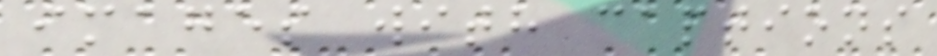images with captions
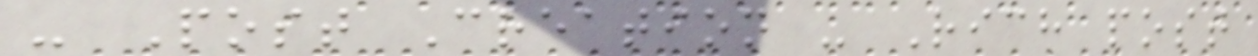- Post Creation - Rich post
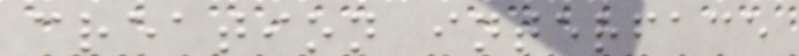creation interface
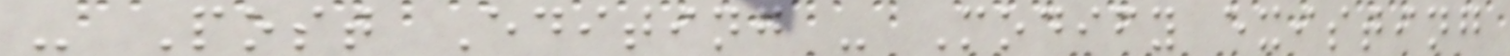- Post Editing - Modify existing
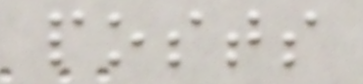posts
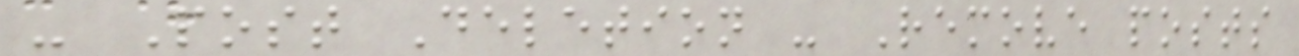- Post Deletion - Remove posts
